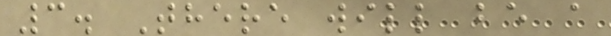3. There will be a
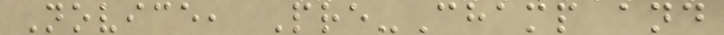Novice, Pre-Champ and
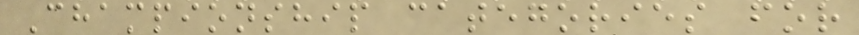Championship categories for
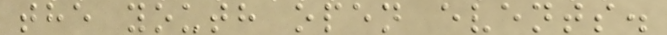the youth open events.
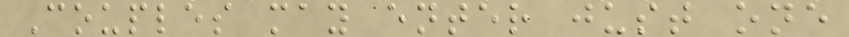Couples may enter just one
